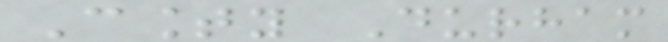County Durham
